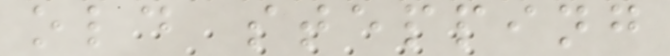old stepping
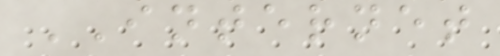INTERNET
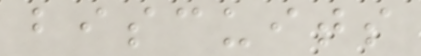biscuits
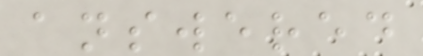answered
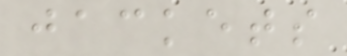jackets
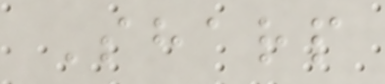Sharp
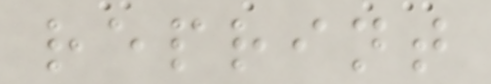reprint
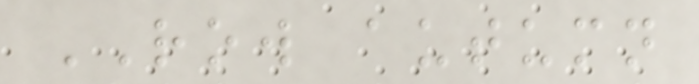ROW autumn
